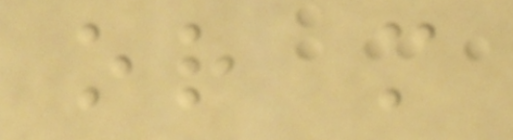or more
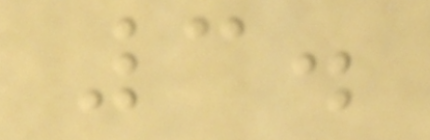3.
